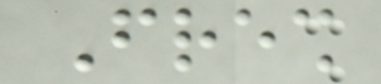Fresh
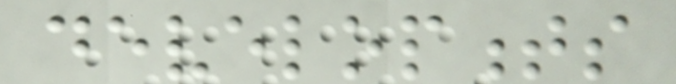developments
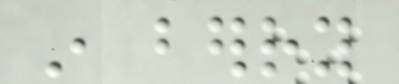in berry
